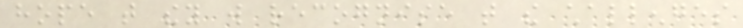hope that they will recognise that the challenges
